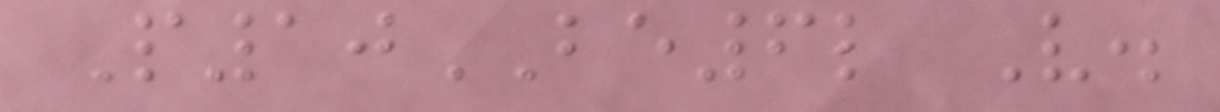P10BE6l V.
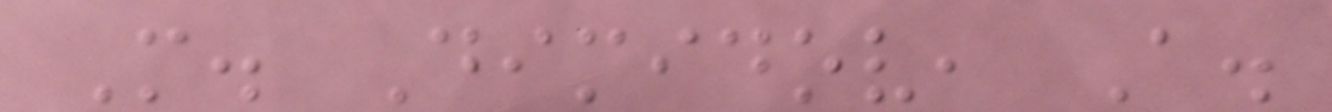M. Dimidov, A.
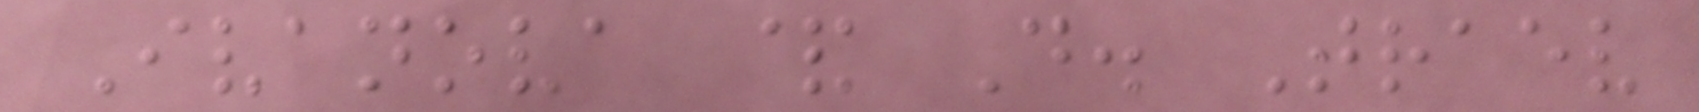Ivanova & D. Traev
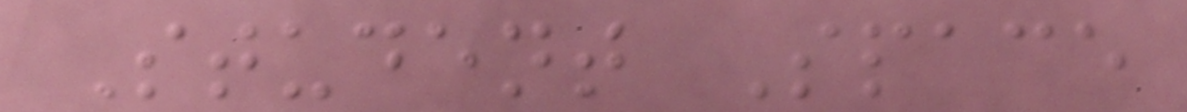Student Space
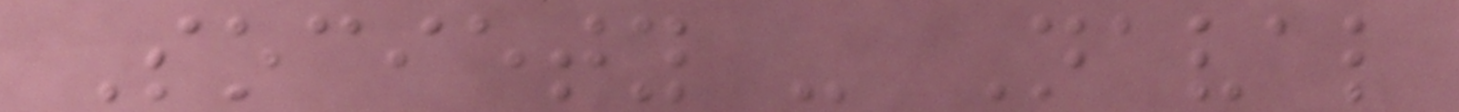Society - Naval
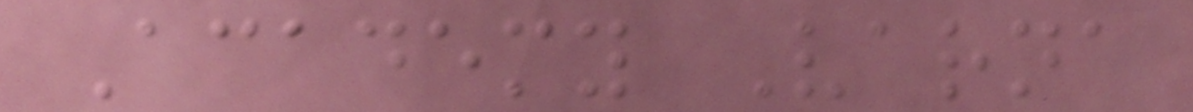Academy Varna
